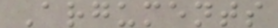Arguments
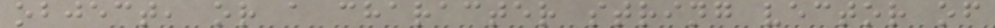object, or a character string vector of
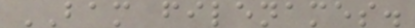BAM filenames.
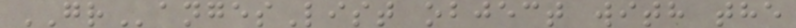GRangesList object with the
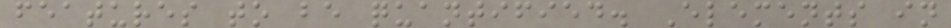features to be quantified. Elements in
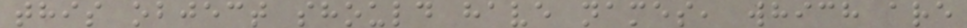this object should have names, which are
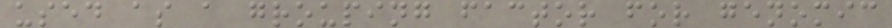used as a grouping factor for genomic
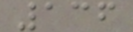136
